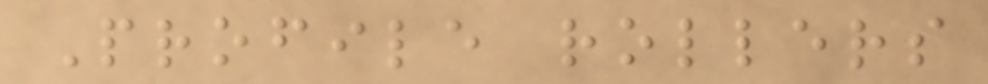Profile rollers
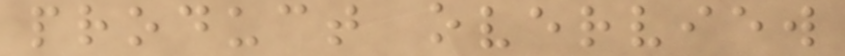product overview
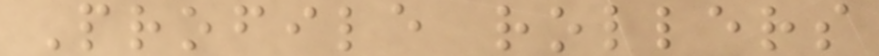Profile rollers
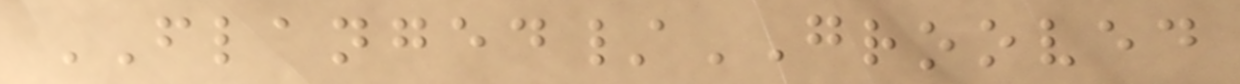FLANGED/GROOVED
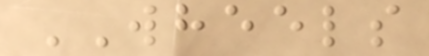WHEELS
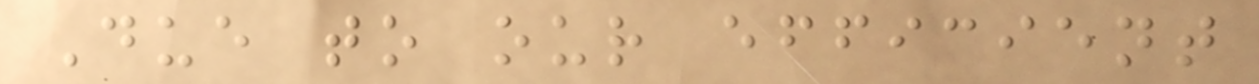Due to our efficient
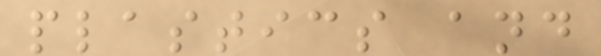plastics and
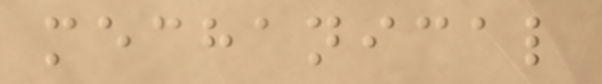mechanical
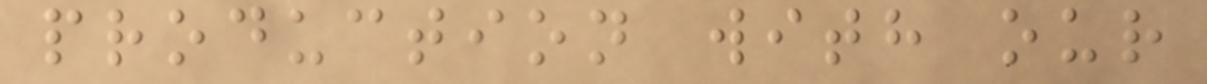production with our
